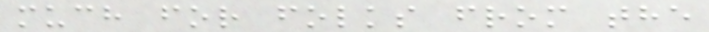much for folks from the
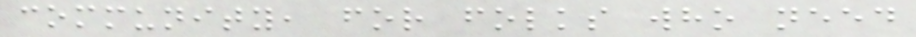community, for folks who need
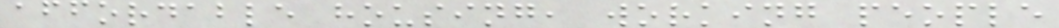affordable housing, working people
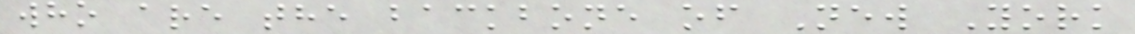who are the backbone of New York
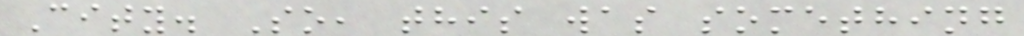City. So, this was something
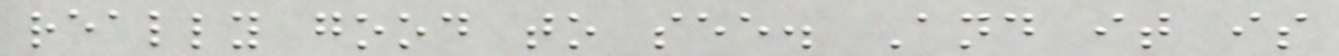really good to see. And it is
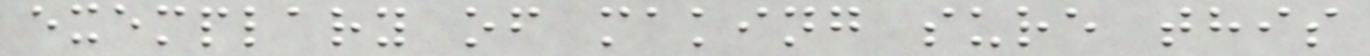exemplary of making sure this
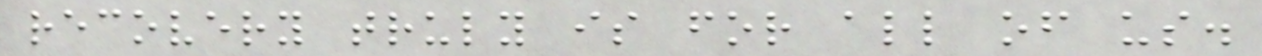recovery truly is for all of us.
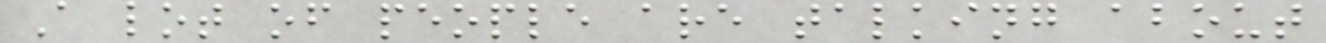A lot of people are talking about
